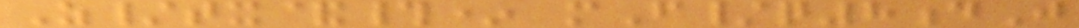Z/tx&#* mF/q8dJ
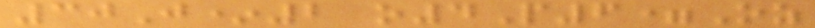30J*2 o4P6=Oz
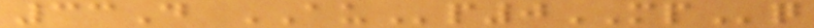33D AUp0MPq
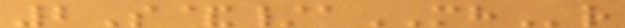2S&/aMHr
